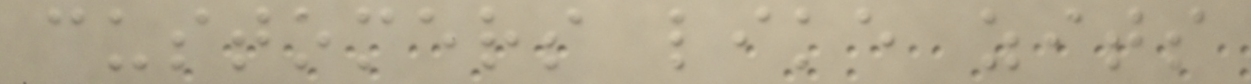customers like zits
